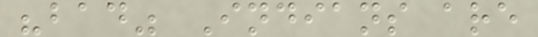"bad" Indians are
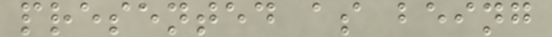presented as being
